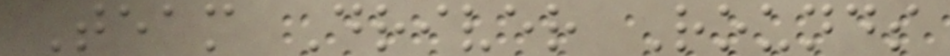Team Driver Rounds
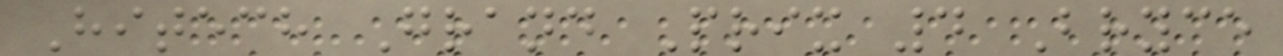Hitech Grand Prix 4 Bryce
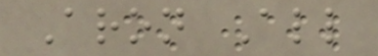Aron All
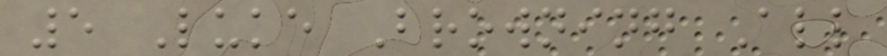5 Luke Browning All
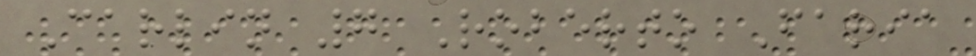Carlin 7 Roberto Faria
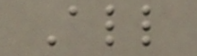All
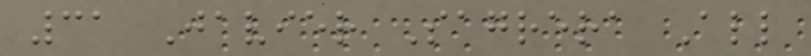31 Javier Sagrera All
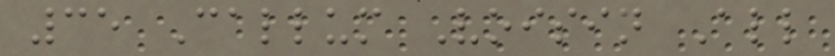35 Callum Voisin All
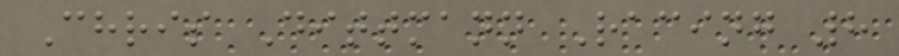Chris Dittmann Racing 8
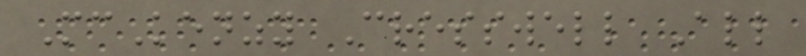McKenzy Cresswell All
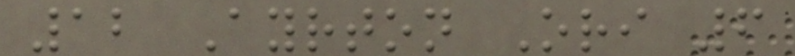12 Ayrton Ori 6
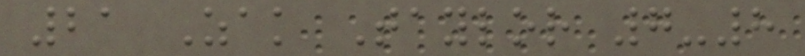21 Zak Taylor 7-8
